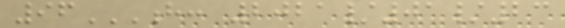96H: 2021/01/23
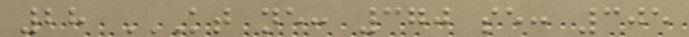28 KT NE: 370 SE: 305
